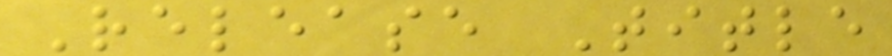Release Title
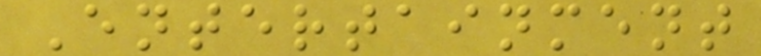Entertainment
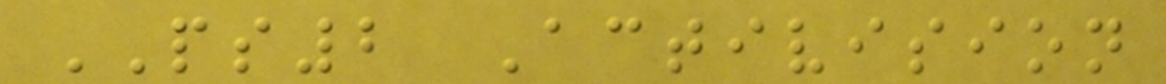PS2 Activision
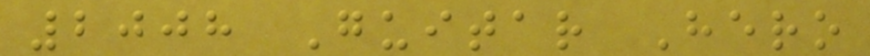2008 Guitar Hero
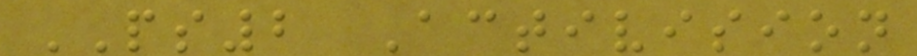PS2 Activision
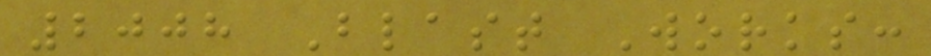2008 Blast Works:
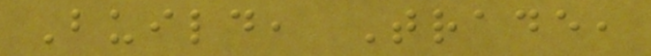Build, Trade,
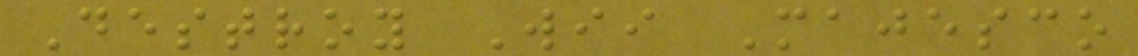Destroy Wii Majesco
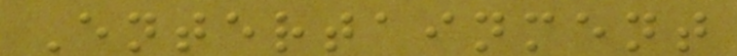Entertainment
